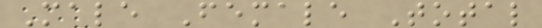Male Female Total
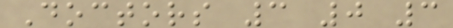Doctors 3 0 3
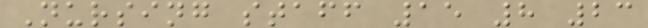Nursing staff 15 8 23
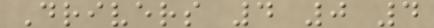Drivers 4 0 4
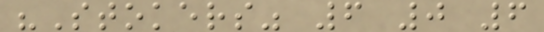"Stokers" 6 0 6
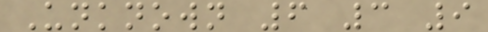Unknown 6 3 9
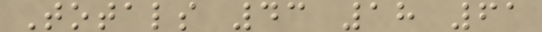Totals 43 18 61
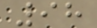98
